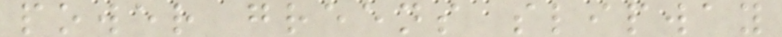power greens slipway
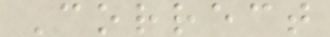Correct
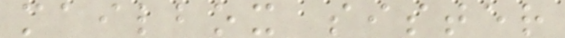mailbox sister
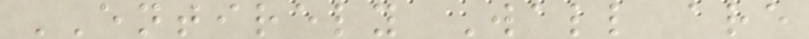ENTIRELY Wall are
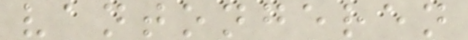vantongeren
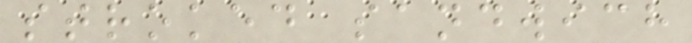stroked sandwich
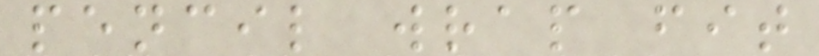pencil wrap fit
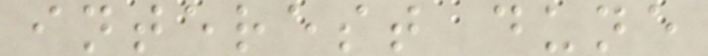interest dune
